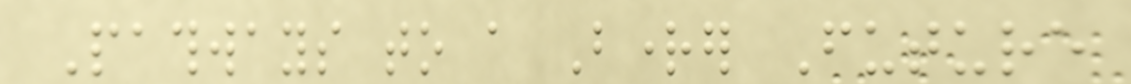Pathways to a Brighter Future
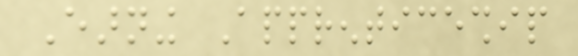Earning Apprenticeship
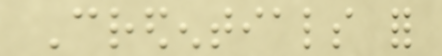Credentials for
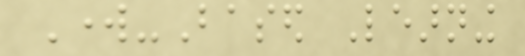Work-Based Learning
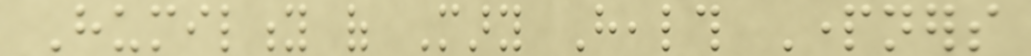Humility of Mary Health Partners
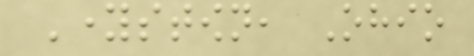Youngstown, Ohio
